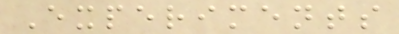Experiments
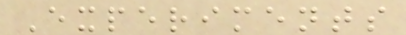Experiments
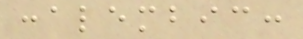:alembic:
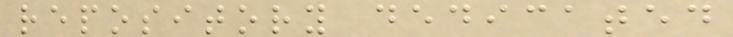repository dedicated
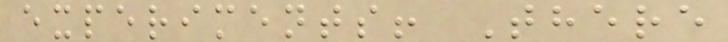experiments! There
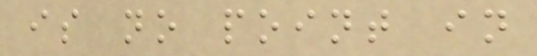is no point in
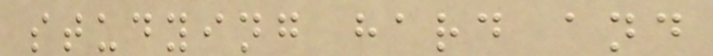studying hard and
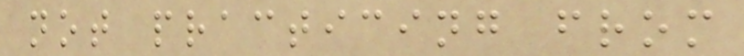not practicing from
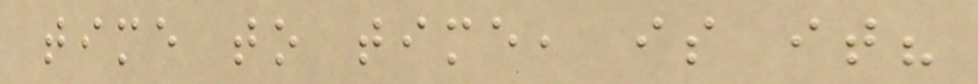time to time, is it?
